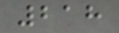218
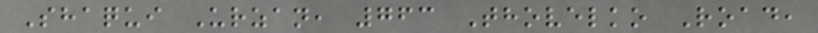Shaqui Urzan, 763 Thovelko Road,
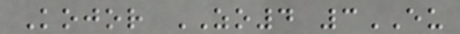Kojor ZO4 3EU
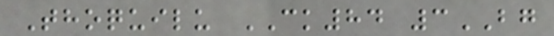Thoquilu CK84 3BG
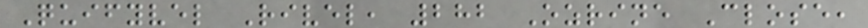Quifyvel Rivel, 282 Ozrine Close,
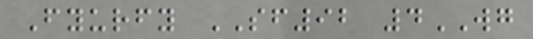Fyurfy SF92 4WG
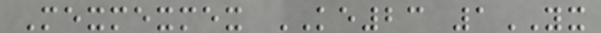Mexmexmex KE23 1YX
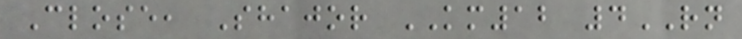Close, Shajor KM12 4RN
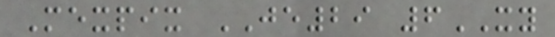Mexpix JE29 6XY
